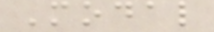Modal
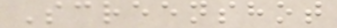Screenshot
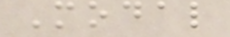Modal
